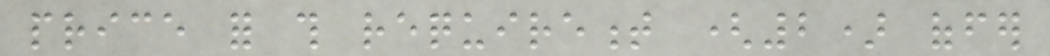price for this requirement (2) offer
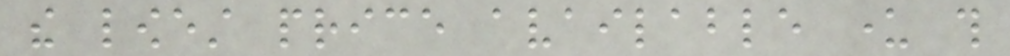the lowest price available under this
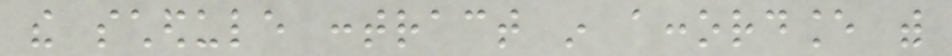the schedule contract in accordance with
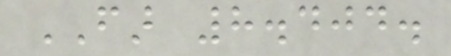FAR 8.404.
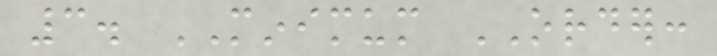3. MINIMUM ORDER:
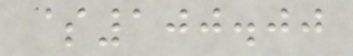$100.00
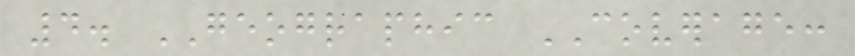4. GEOGRAPHIC COVERAGE:
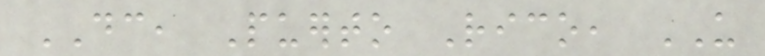DC, Puerto Rico, US
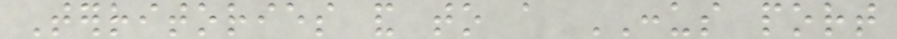Territories and to a CONUS port
